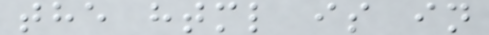the html is in
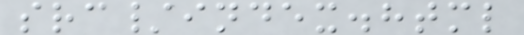src/index.html
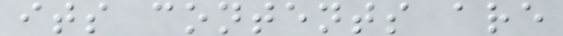its contents are
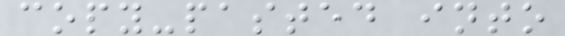copy-pasted into
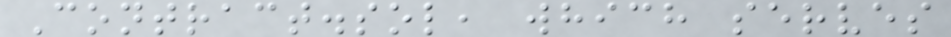Contract.sol, which serves
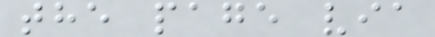the page via
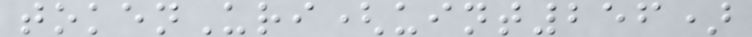tokenUri(uint256)
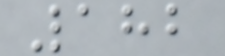182
